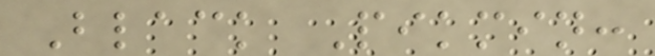Black Pikmin:
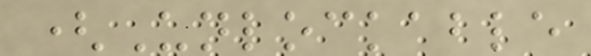(Unlockable
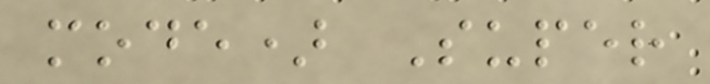mode) Super
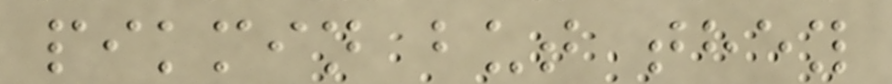pikmin but they
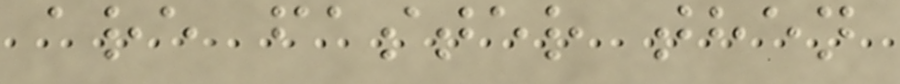are faster then
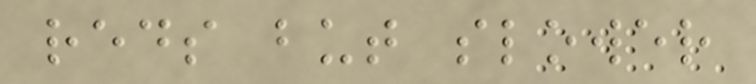reds but slower
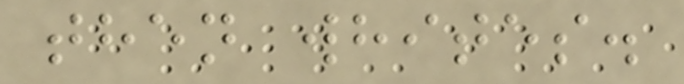then whites.
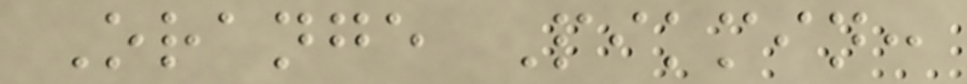Orange Pikmin:
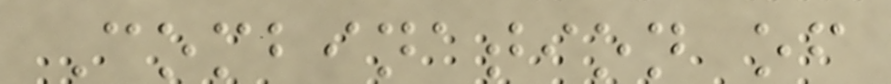Combination of
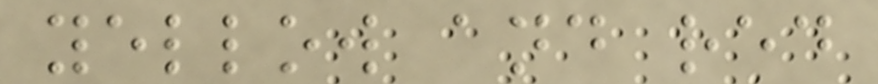yellow and red
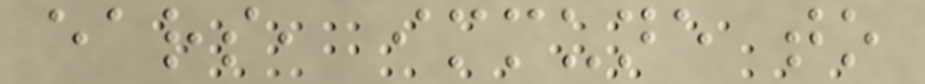ears, immune to
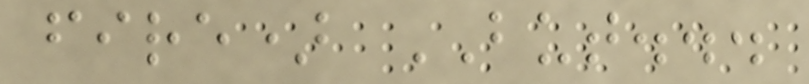fire) BUT...
